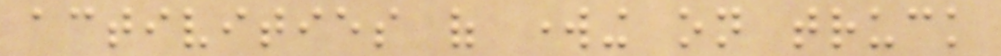activities of working on truck
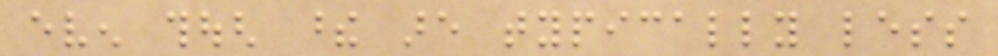even though these are typically less
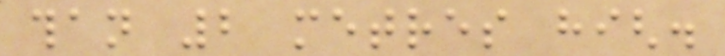than 2 metres high.
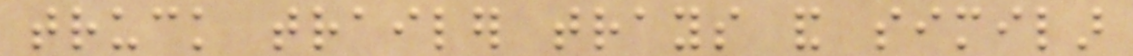truck trailer trays and similar
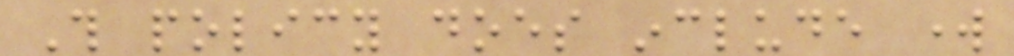This policy does include work
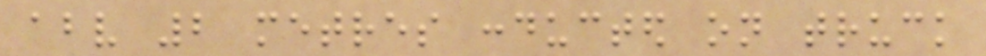above 2 metres conducted on truck
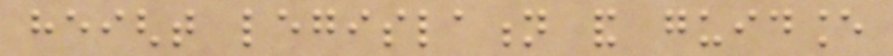height legislation and guidance
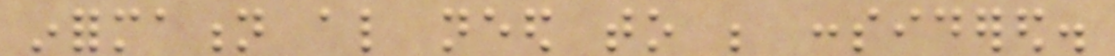information also need to be considered.
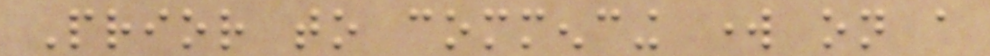Prior to commencing work on a
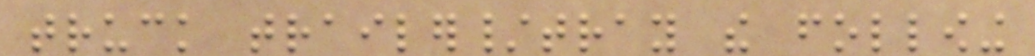truck trailer/tray the following
